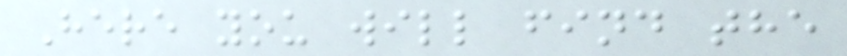Here you will find the
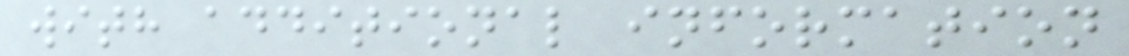with additional information
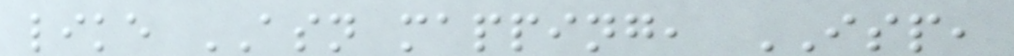like ASN mapping, ISP,
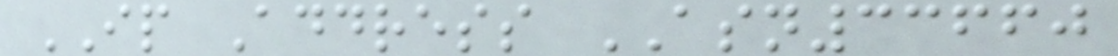IP Address ASN33660
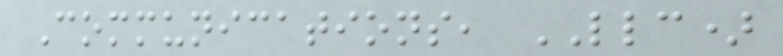Communications, LLC)
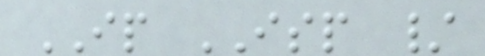IP ISP /
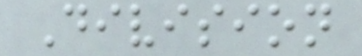Division
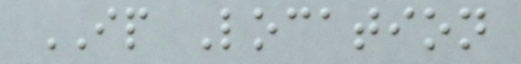IP Location
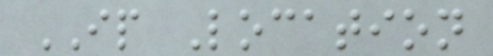IP Location
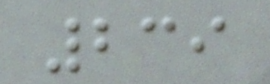239
